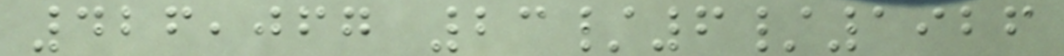426,067 23/6/1926
